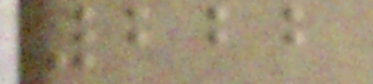222
